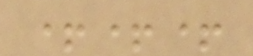+++
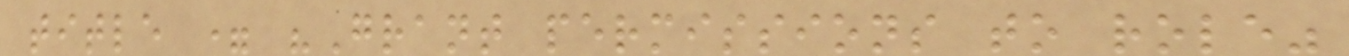title = "Grant permissions to role"
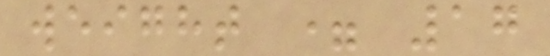weight = 17
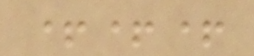+++
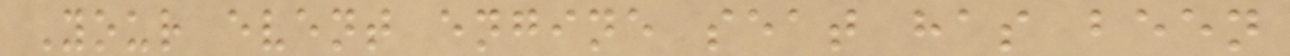Your event engine seat has been
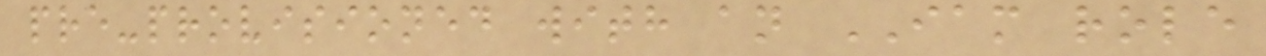pre-provisioned with an IAM role
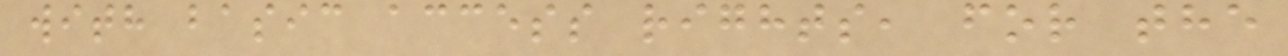with basic access rights, for the
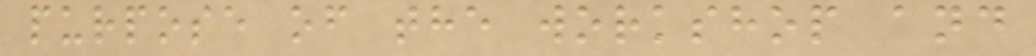purpose of the workshop and
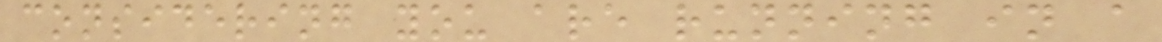considering you are running in a
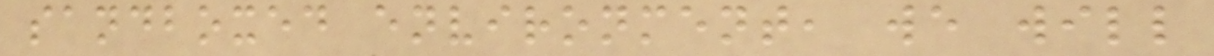sandboxed environment, we will
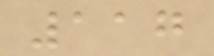117
